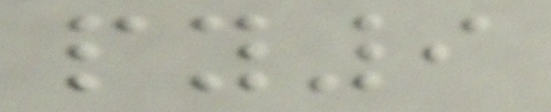py9
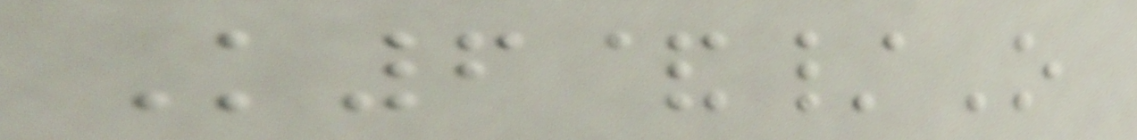K6&/O
